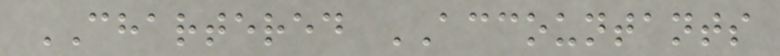CHARTERED ACCOUNTANTS
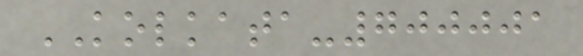KOLKATA-700001
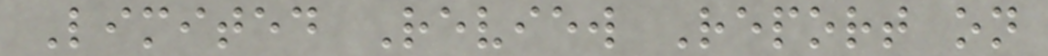Limited Review Report on
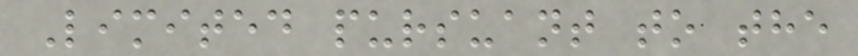Limited pursuant to the
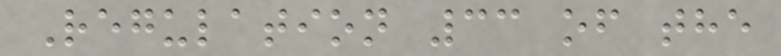Regulation 33 of the
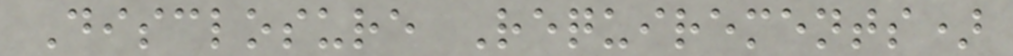Disclosure Requirements)
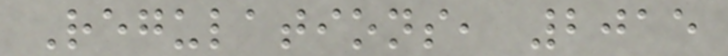Regulations, 2015
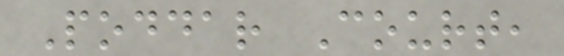Poddar Court,
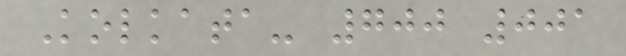Kolkata- 700 001
